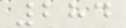284
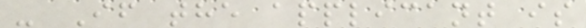- If the applicant is
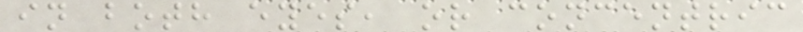in both eyes, or concentric
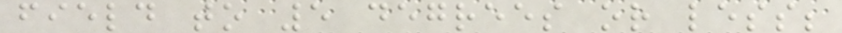field to 5 degrees or less;
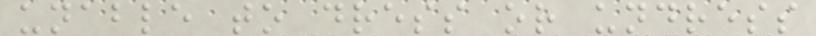unable to dress or undress
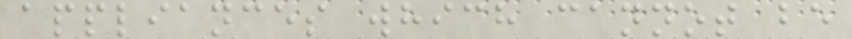appliances which cannot be
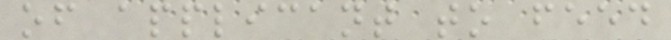of applicant to feed
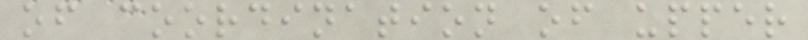of coordination of upper
